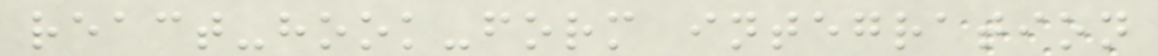react-hook-form integration
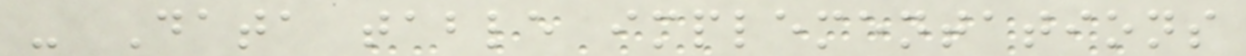- Data table implementations
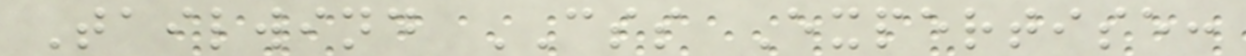Tailwind CSS Expertise:
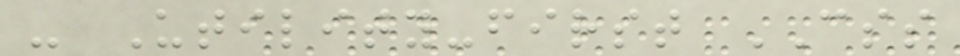- Utility-first CSS
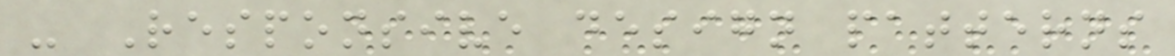- Responsive design patterns
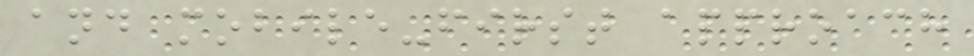and mobile-first approach
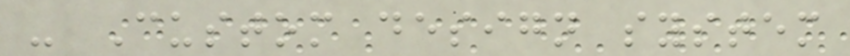- Custom design system
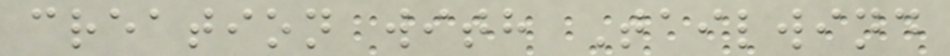creation with Tailwind
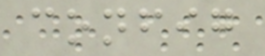config
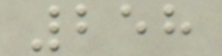258
